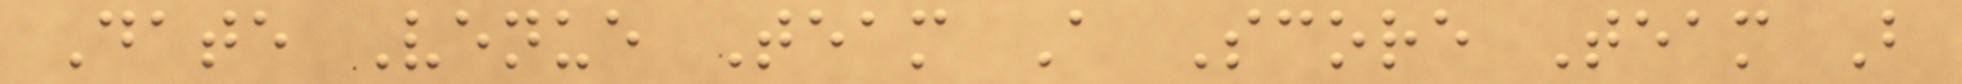Date Venue Team A Score Team B
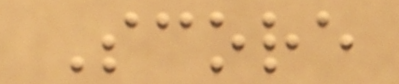Score
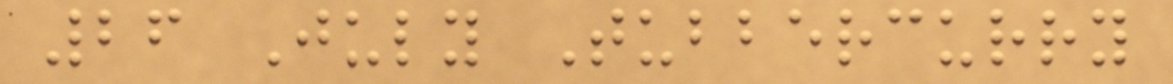26 July Tubbercurry
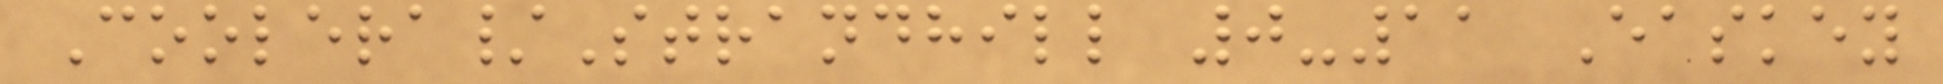Coolera/Strandhill 0-11 Easkey
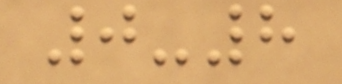0-8
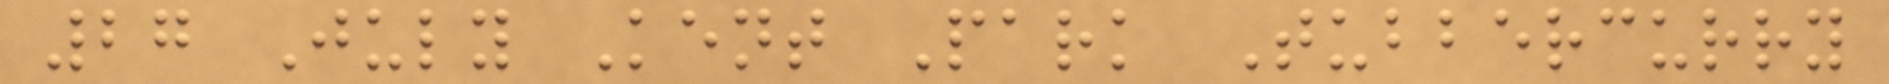27 July Kent Park Tubbercurry
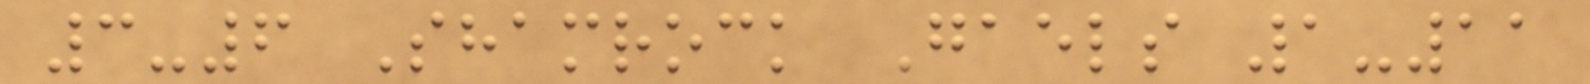3-6 Shamrock Gaels 1-11
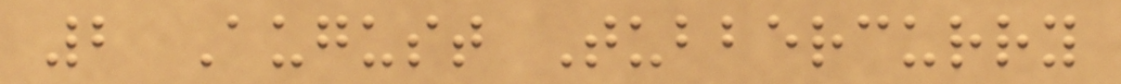2 August Tubbercurry
